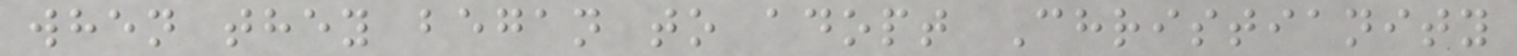when they began to adopt Christianity
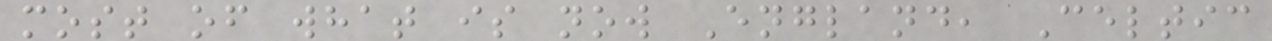most of what is now England, Celtic
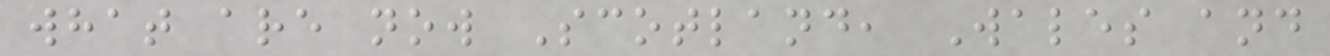what are now Scotland, Wales and
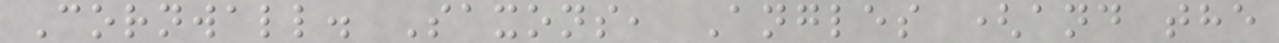Cornwall. Saxons, Angles (and the
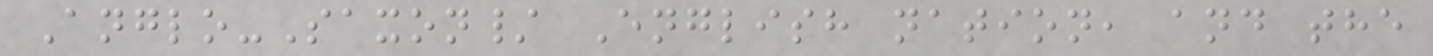Anglo-Saxon/ English nation, and the
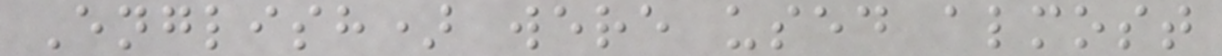English) were used almost
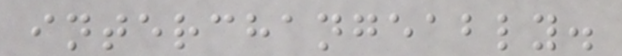interchangeably.
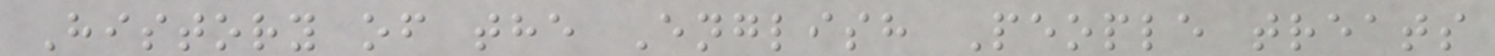History of the English People treats
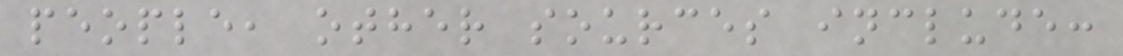people, other sources include:
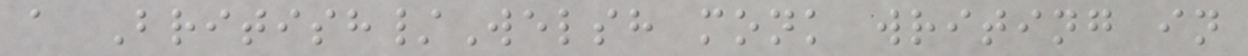a British/Welsh monk writing in
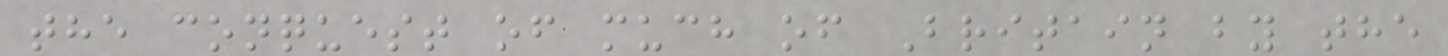the conquest of much of Britain by the
